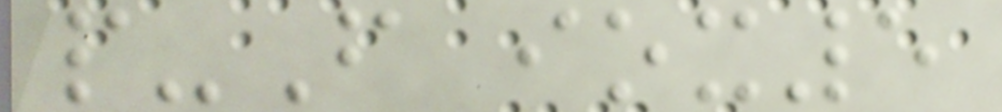p-F iox5
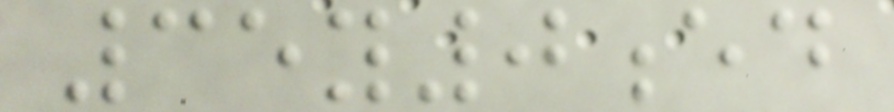35y0ed
